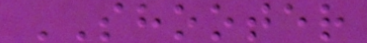SHOOTER
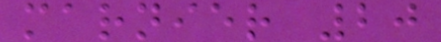marnier 20
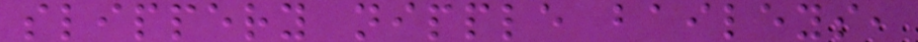slippery nipple baileys,
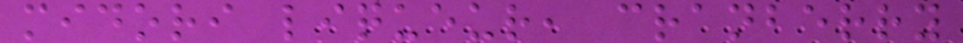midori liqueur, cranberry
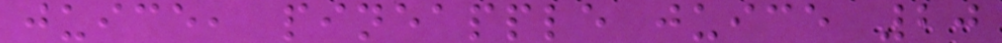juice, pineapple juice 20
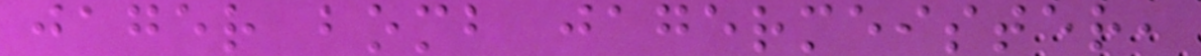jager bomb jagermeister,
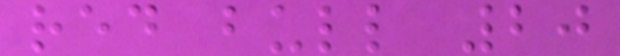red bull 20
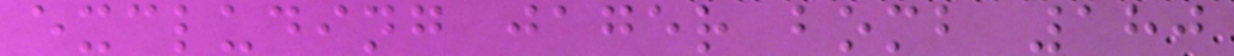excluding jager bomb 180
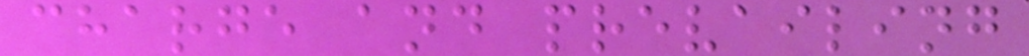charge and prevailing
